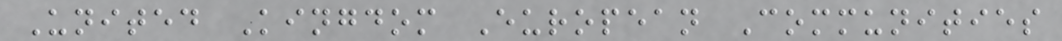United Kingdom European Communities
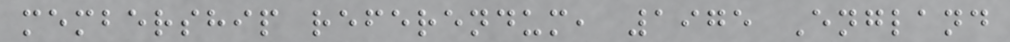membership referendum, 1975 England
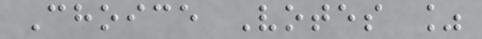Choice Votes %
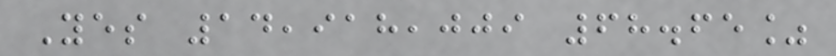Yes 14,918,009 68.65%
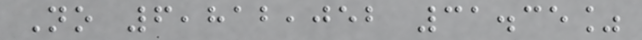No 6,812,052 31.35%
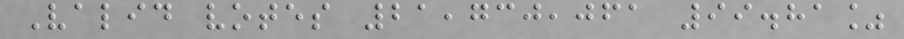Valid votes 21,730,061 99.81%
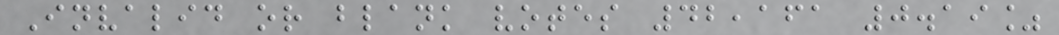Invalid or blank votes 42,161 0.19%
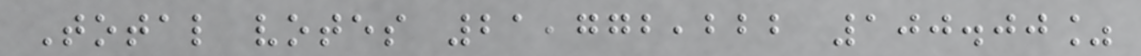Total votes 21,772,222 100.00%
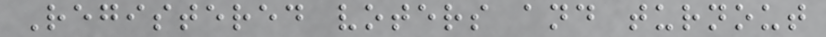Registered voters and turnout
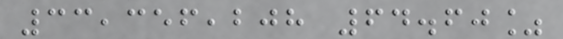33,356,208 64.60%
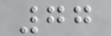77
